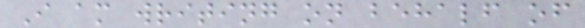I am writing on behalf of
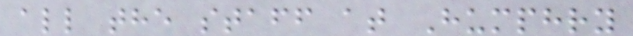all the staff at Humphry
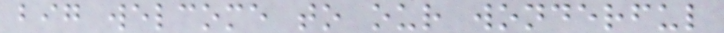big welcome to our wonderful
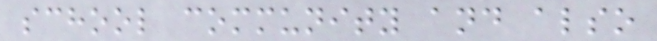school community and also
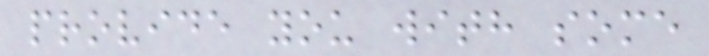provide you with some
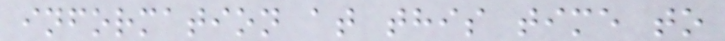information at this time to
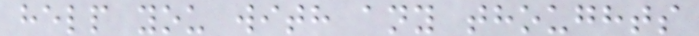help you with any thoughts
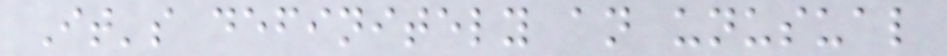It's definitely an unusual
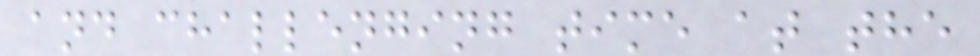and challenging time at the
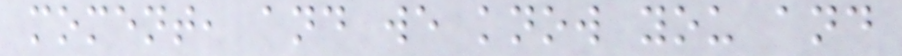moment, and we know you and
